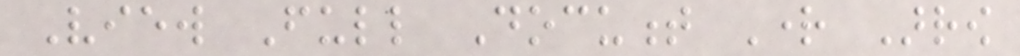View Full Document Right Arrow
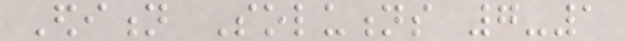Edition Solutions 7-1
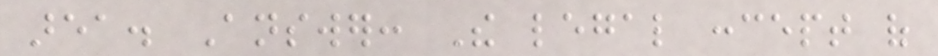area. Answer: The legal concept of
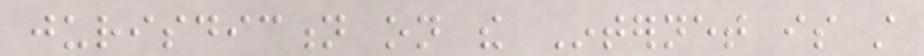jurisdiction on the Internet is still
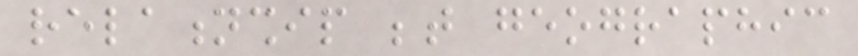relationship between geographic
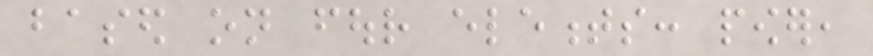based on four elements: power,
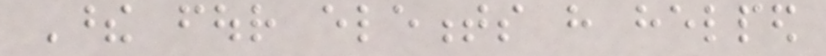These four elements have helped
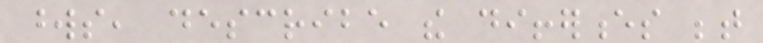words, describe the differences between
